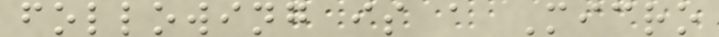following is a Micro
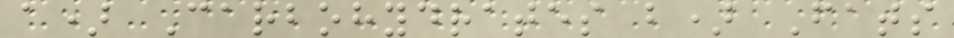a) Carbohydrates b) Fats
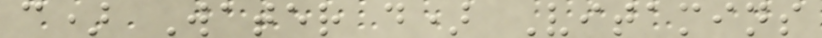c) Water d) Vitamins
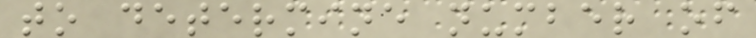to determine number of
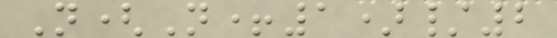N(N+1)/2
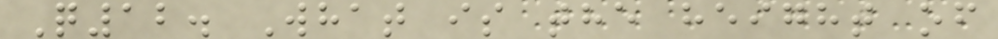Q12. What is the height of
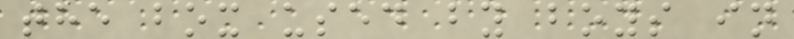the box used by boys in
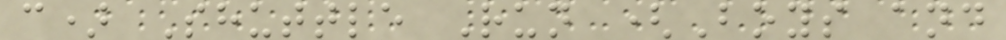c) Shuttle Run (Boys and
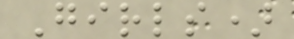Girls)
